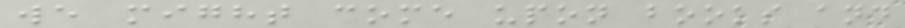we might come upon books and
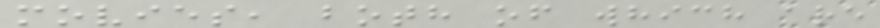movies, both of which are
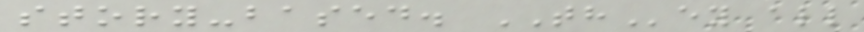story-based. THey all
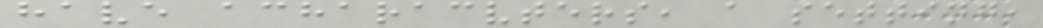have acharacvters, a setting,
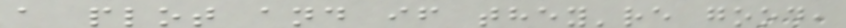a plot and if they're good,
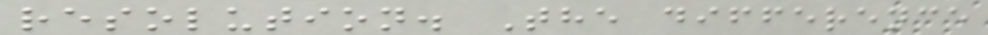resolution. The difference
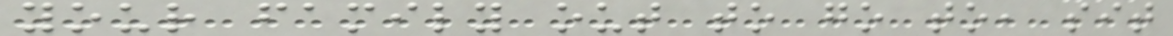your family out to go to, sit
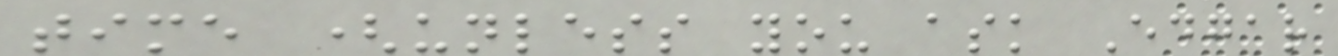time (unless you ask Edgar
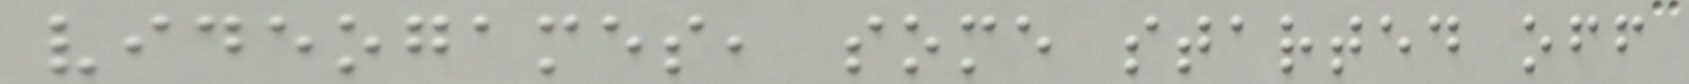videogames, some started off
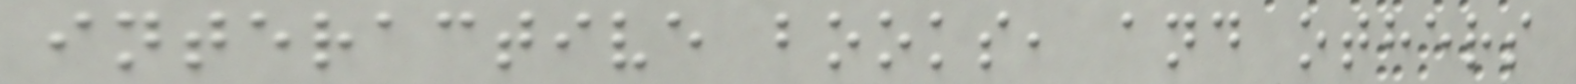interactive books, and others
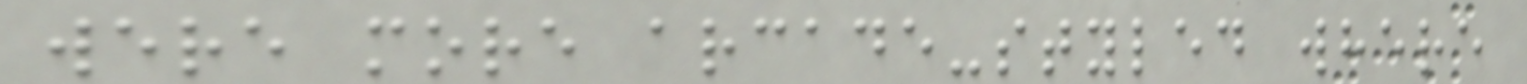were more arcade-styled where
